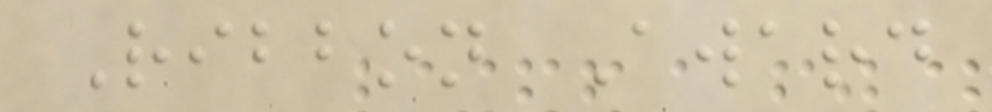Ribbon Award
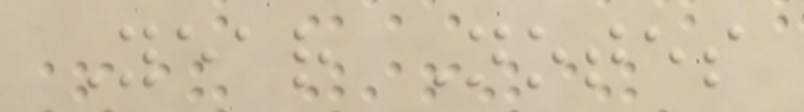Year Notes
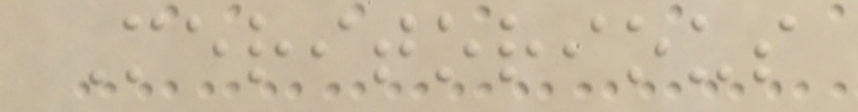Meritorious
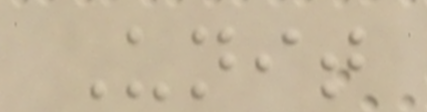Unit
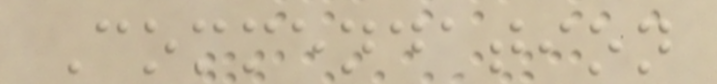Commendation
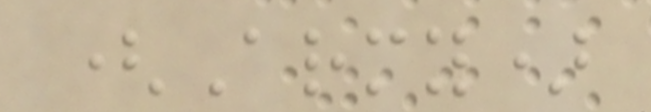(Army)
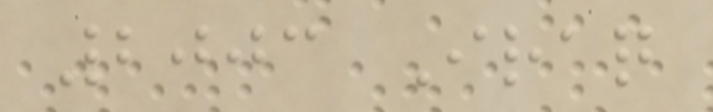2003 Iraq
